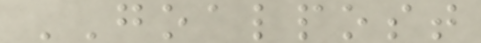GOALPOST
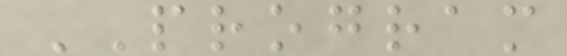PROGRAM
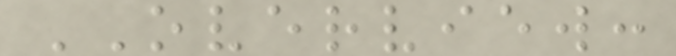OVERVIEW:
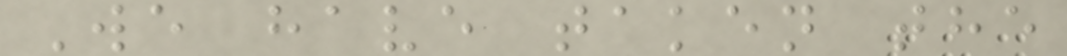We have taken the
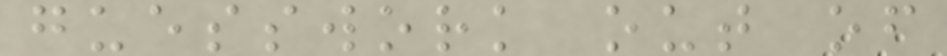guesswork out of
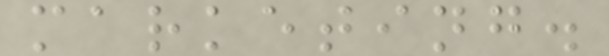marketing.
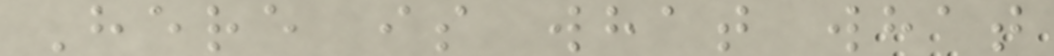Here is what what
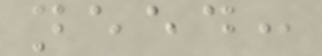need:
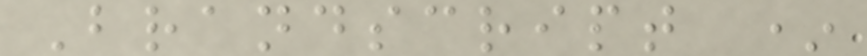Brandscript *
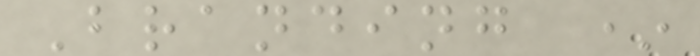Branding *
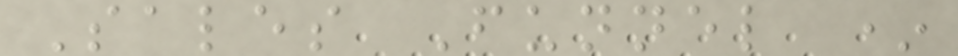Sales Funnel *
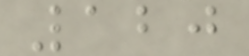120
